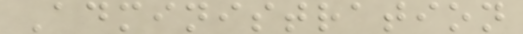Administration
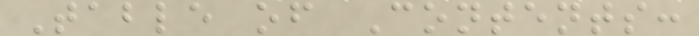Table of Contents:
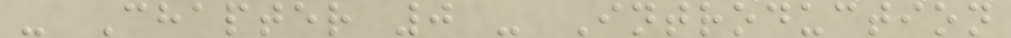- Chapter 0 - Introduction
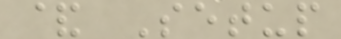& Setup
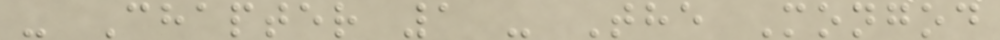- Chapter 1 - The Mongod
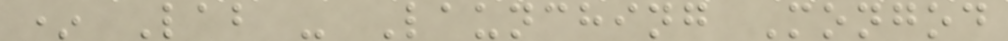* Lab - Launching Mongod
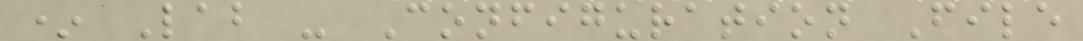* Lab - Configuration File
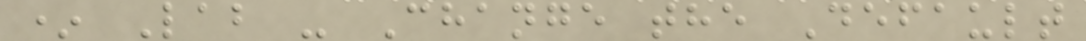* Lab - Change the Default
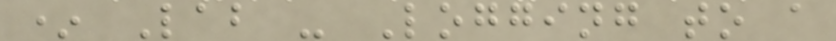* Lab - Logging to a
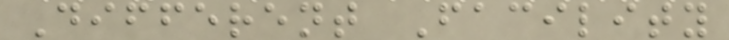Different Facility
